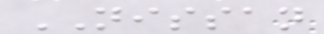NISSAN
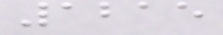1215
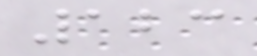123
